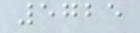5725
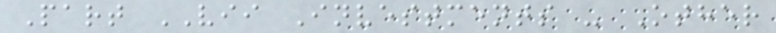Part VII Investments - Other
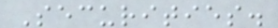Securities.
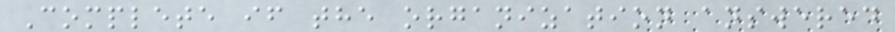Complete if the organization answered
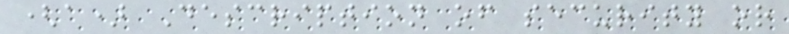(a) Description of security or
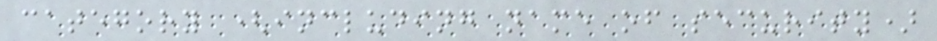category (including name of security)
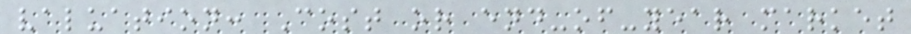valuation: Cost or end-of-year market
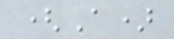(A)
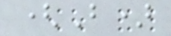(B)
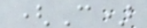(C)
